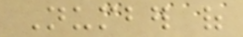Number of
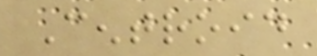Centroid
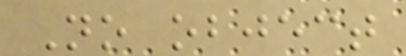No object
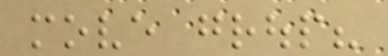move group?
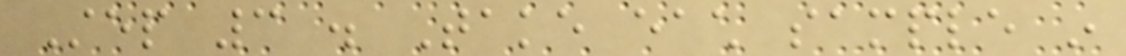Step 3 . Take each sample in
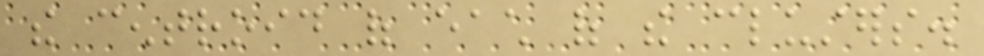the centroid of each of the clusters.
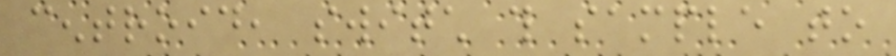centroid, switch this sample to
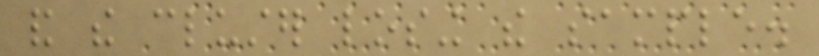and the cluster losing the sample.
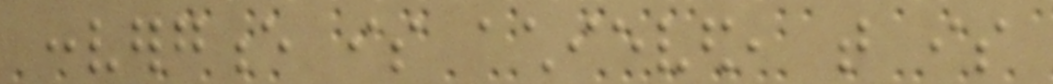convergence is achieved, that is
